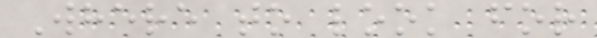Where to look for
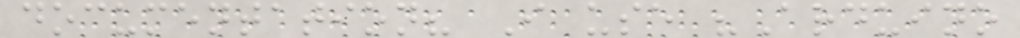documentation? I use "Arduino
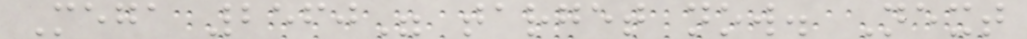Mega 2560" target now. Next
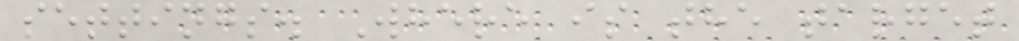settings. Where is the target
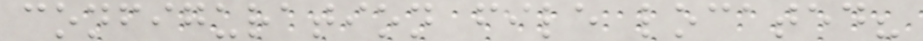configuration file located?
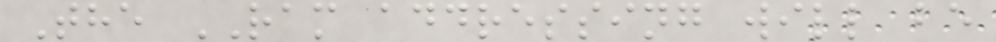The RAM addressing will be
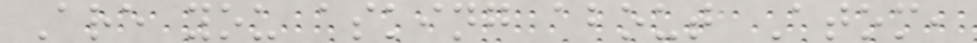Are you asking about Atom,
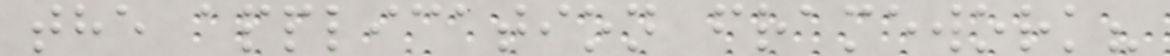the application framework?
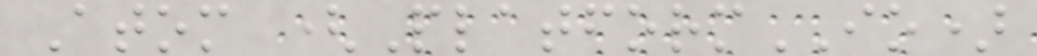Atom (PlatformIO)
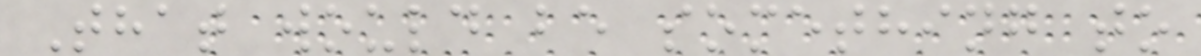That would be something to
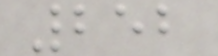252
